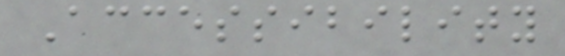Accessibility
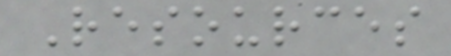Resources
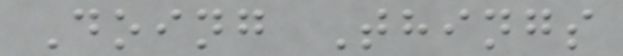Doing Things
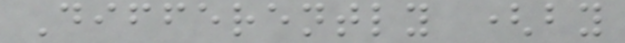Differently (by
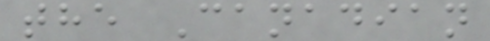the Canadian
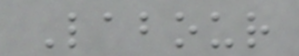Labour
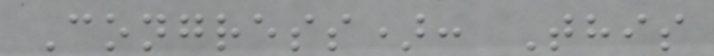Congress): This
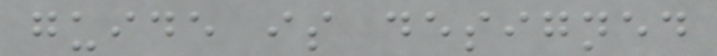guide is designed
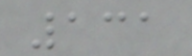131
